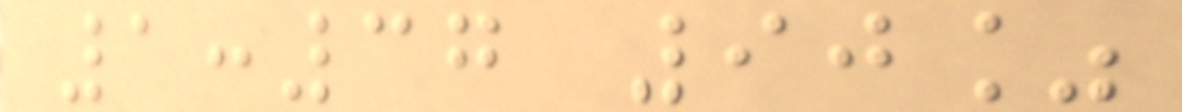1:37 90%
